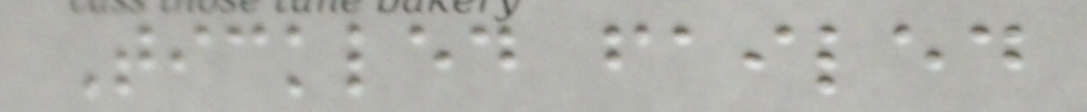Tickled failed
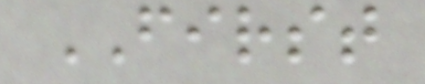FIRST
